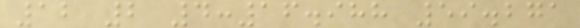12 2 4:16.988 59.271
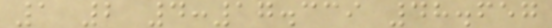1 2 4:17.339 48.657
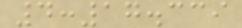4:17.339
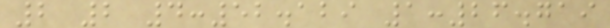2 2 4:52.129 1:26.719
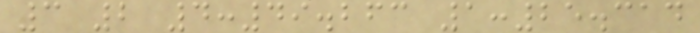3 2 4:49.263 1:25.314
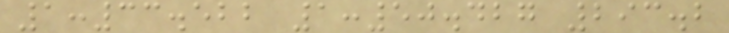1:33.522 1:50.427 293.2
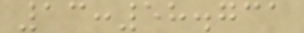13:58.731
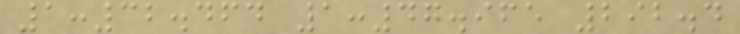1:32.464 1:47.965 292.4
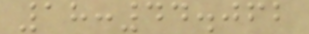18:44.062
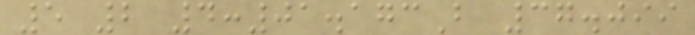5 2 4:01.173B 37.099
